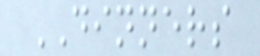DINNERS
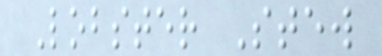Lobster Stew
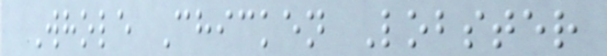Whole Chicken Lobster
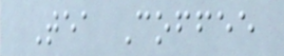Tea Coffee
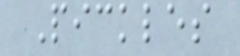Pickles
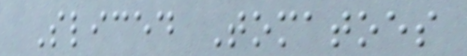Sliced Tomatoes
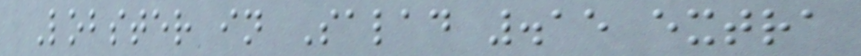Lobster in Salad .15 extra
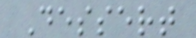Dessert
